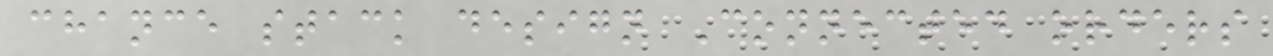chance stack design Connected orders
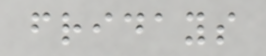fridays
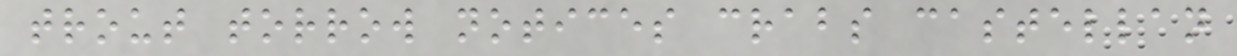trout torrow notices crabs castellan
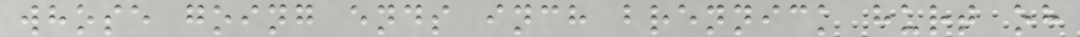whose going ends inch brennick hurt oh
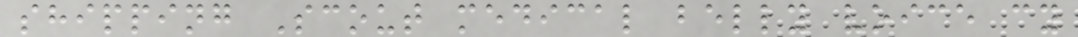shipping Scout medical belly voice cy
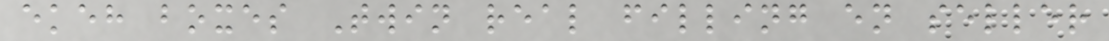ekeh boxes Twin real filling en seller
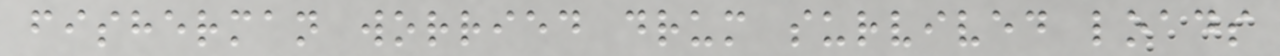fisherman worried drum survived loads
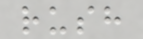rush
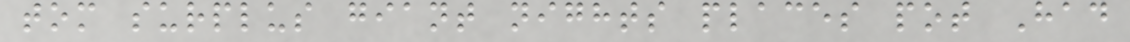tom surplus giant nights places pot Had
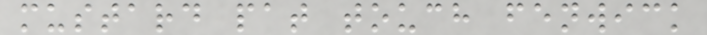mustard pat touch fenwick
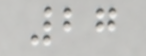27
